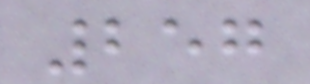257
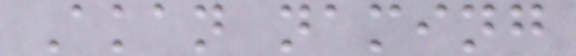Akan naming
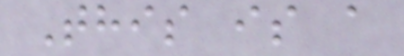This is a
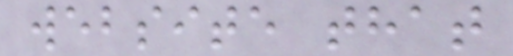website that
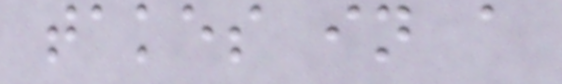takes in a
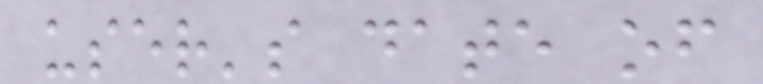user's date of
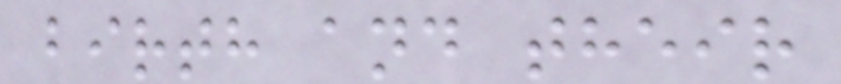birth and their
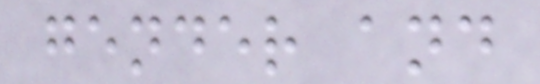gender and
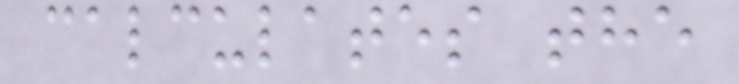calculates the
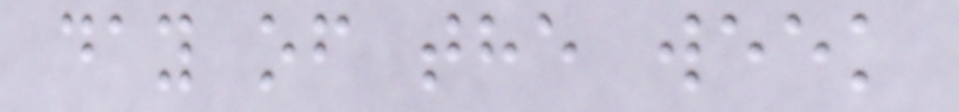day of the week
